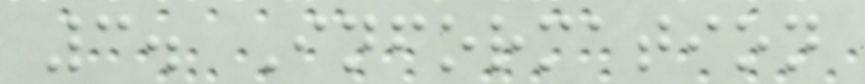3. Information
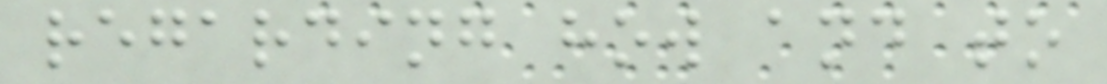regarding how and to
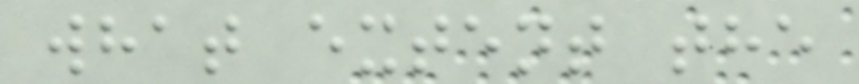what extent the
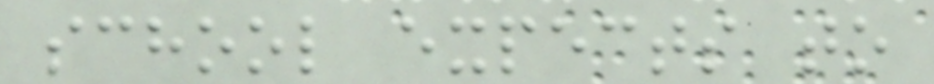school expects to
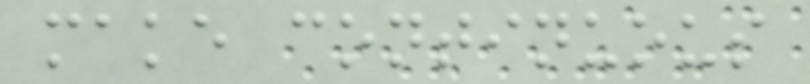make continuous
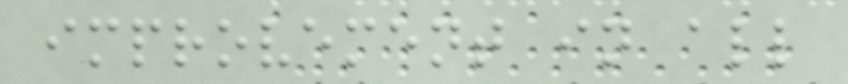improvement in all
